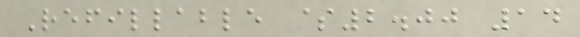Refillable $2.00 14
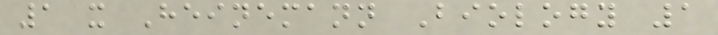1 x Heinemann Biology 1
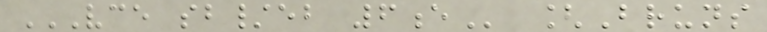VCE SB/EB 6E [Bruns
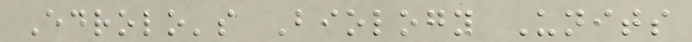Edrolo's Biology Units
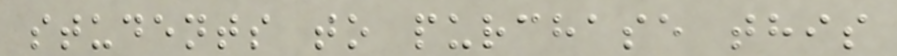students to purchase this
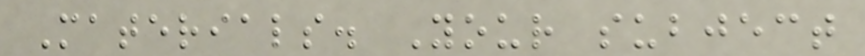Materials. Your subject
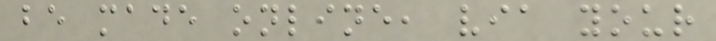be made online, via your
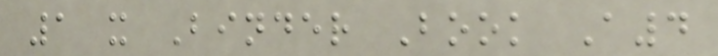1 x Binder Book A4
